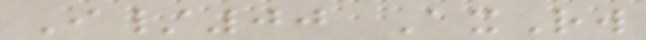I/00 AxRw
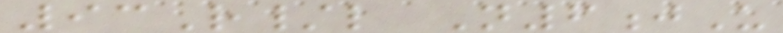93R/l N6jU
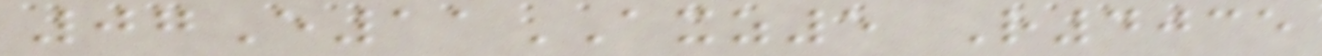07E11AXZ5 R4035
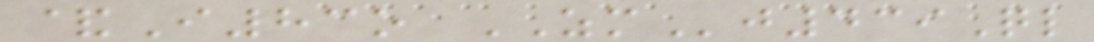&I83o ZMj439Ql
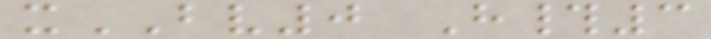xBV0 H#3
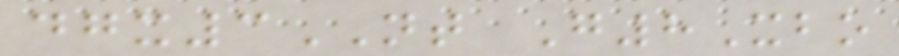dgx3NT G8Xbo
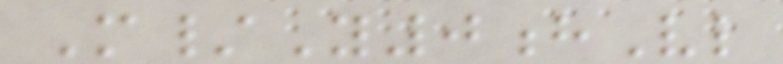M/Y0hVl
